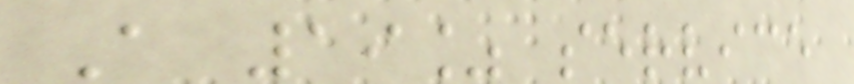A 19% service
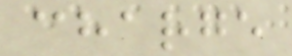charge
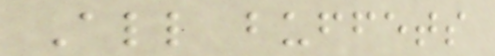All buffets
